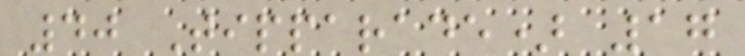40 Tipparade) 17
